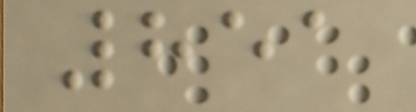851
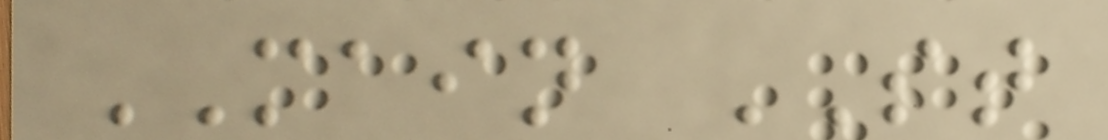MAIN ST
